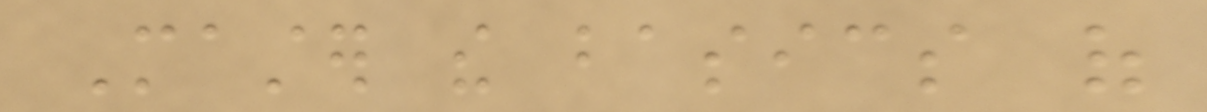Master the basics of
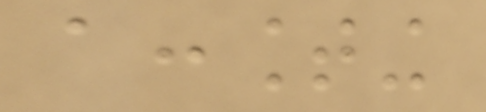accounting
